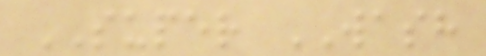SUPER WASH
